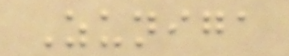Zuniga
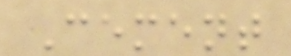Cement
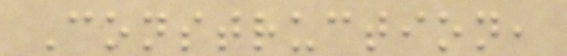Construction,
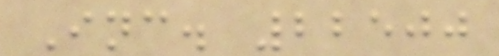Inc. 22500
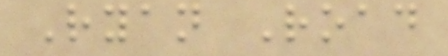Ryan Road
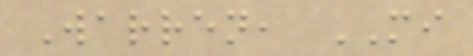Warren, MI
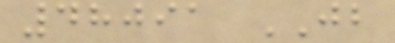48091 JB
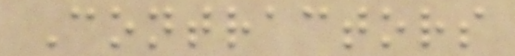Contractors
